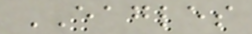EAGLES
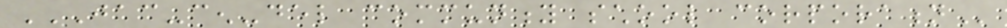JAC-CEN-DEL COMMUNITY SCHOOL CORPORATION
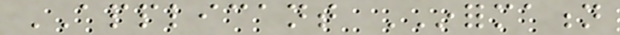APPLICANT INFORMATION
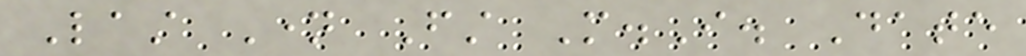Last Name First M.I. Date
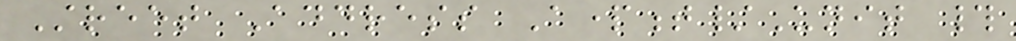Street Address Apartment/Unit #
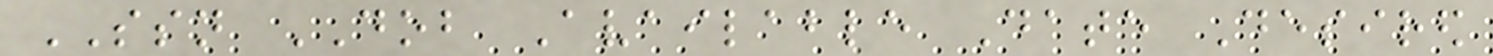SSN DOB Available Date Desired
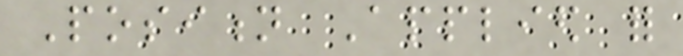Position Applied for
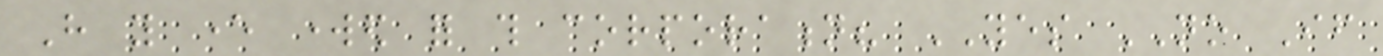Have you ever worked for this corporation? YES NO If
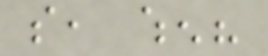so, when?
